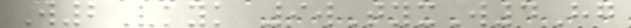W2Vkyk 9wTyxW4Hg
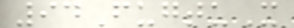94FugtuX
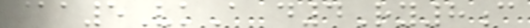@a5VkA d4Ry8c
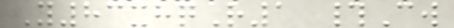Y83xhqR1 #Cw
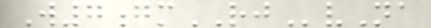W7gmRJvNa
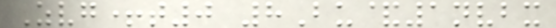Zvg+t0 8Bu&1nvbx
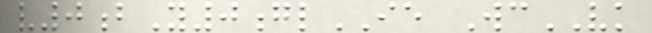v0bY0glIE WcVK
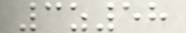3z58
